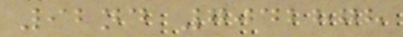92nd 7042878
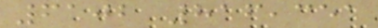6102 816,351
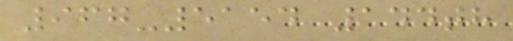967-5154 144th
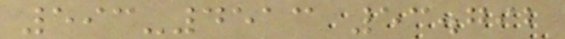593-4513 53.792
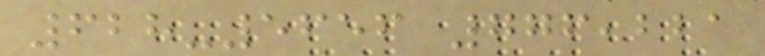628-5656 776,221
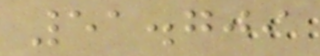51.709
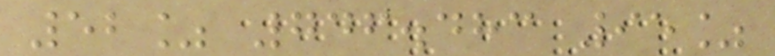52% 746.483 95%
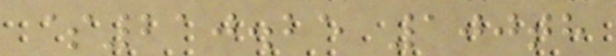$210.25 100th
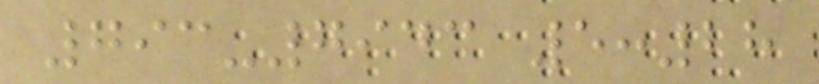793-7943 5:28
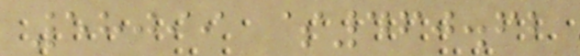58099 $460.62
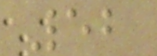52
